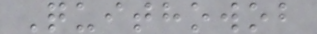Quithowob
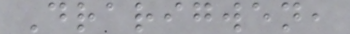Drarigwen,
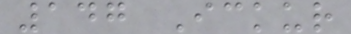147 Ickur
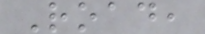Road,
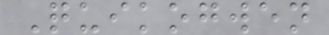Quikogwen
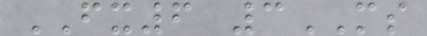FX6 3MS
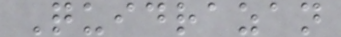Quidrazan
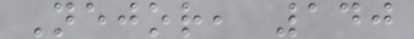Nejor, 140
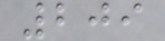209
